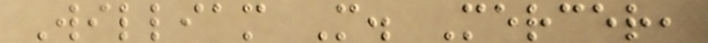William M. Mercer,
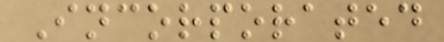Incorporated
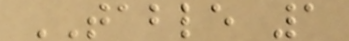TABLE 1
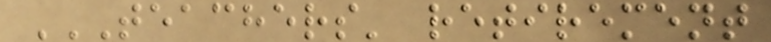TEACHERS' RETIREMENT
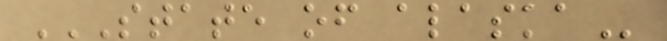STATE OF ALASKA
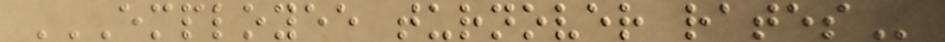EMPLOYEE TURNOVER RATES
